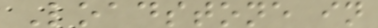Loadstone in
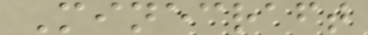Minecraft
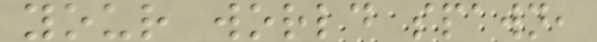your world spawn,
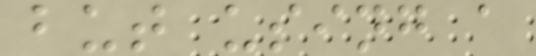but using a
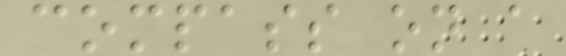compass on a
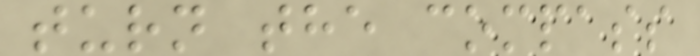turn the compass
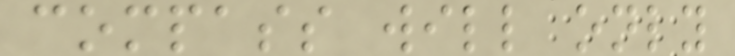compass will only
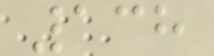138
